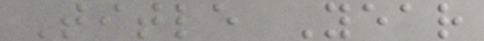Title Year
